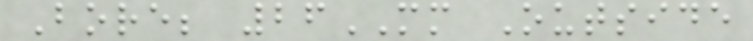Bore; 26MM Outside
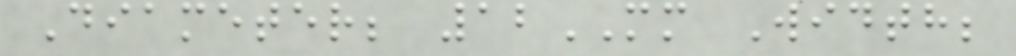Diameter; 12MM Width;
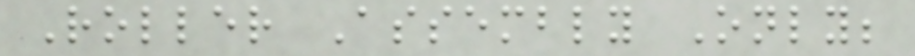Roller Assembly Only;
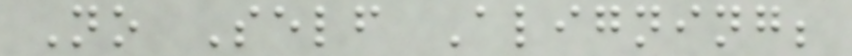No Self Aligning;
